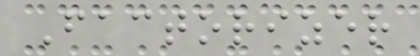Factorizer
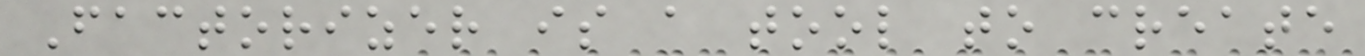Factorizer is a tool to create
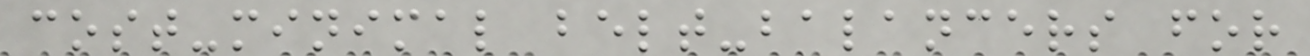cost-minimal belt-balancers for
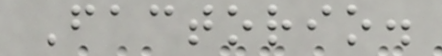Factorio.
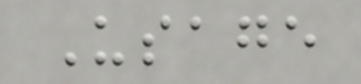Usage
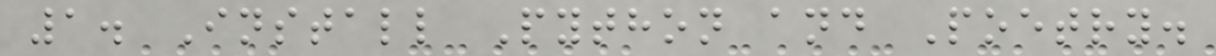1. Install Python and Poetry.
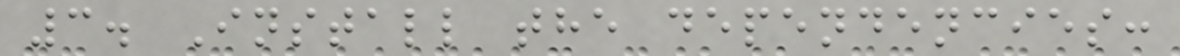3. Install the dependencies:
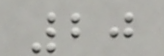20
